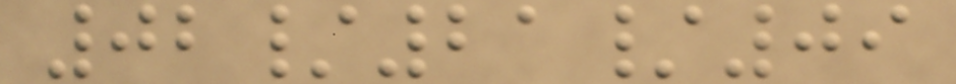02/21/09
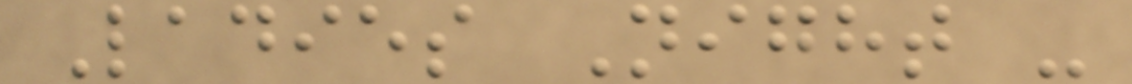Ladies Night -
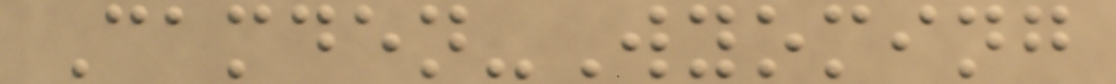Camden-Wyoming
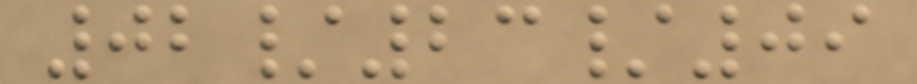02/23/09
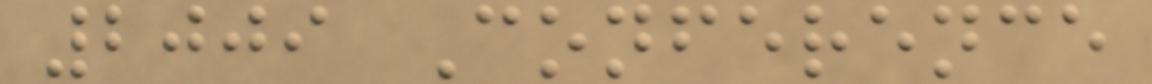2009 Conference
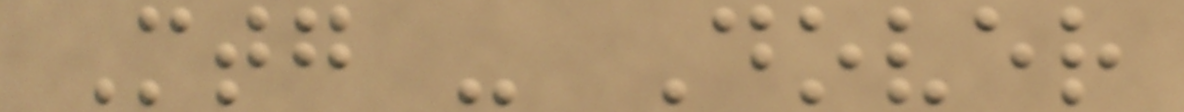Mtg - Dover
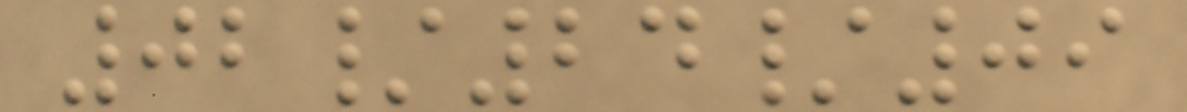02/24/09
